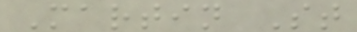Martin St
